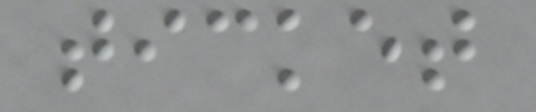ticket
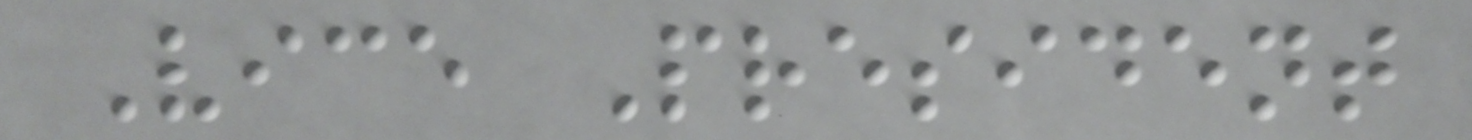Vice President
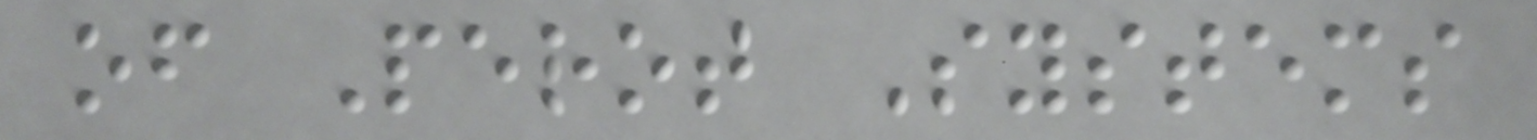of Perot Systems
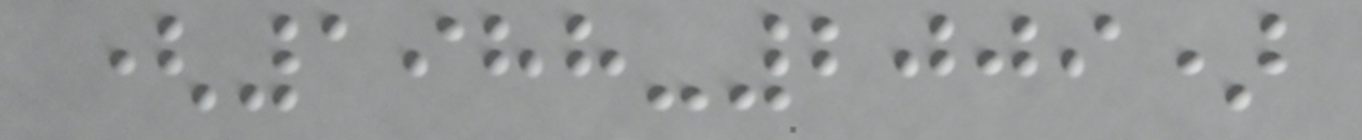(1988-2009)
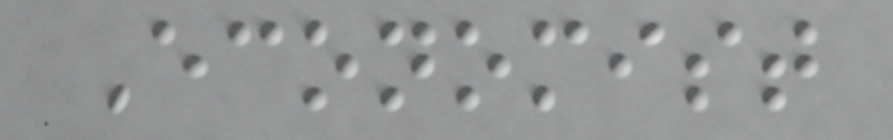Economist
